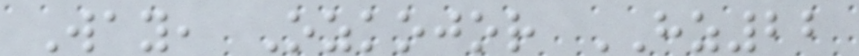Way, Ozkojor HZ22
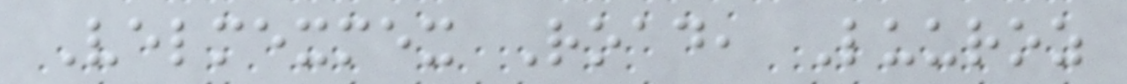Velmexmex Road, Luuroz
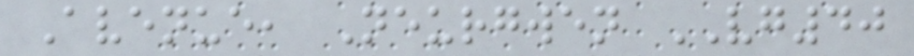Avenue, Neurgwen VG40
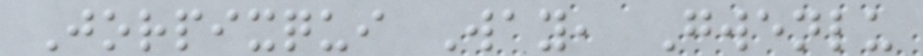Jorpixqui Way, Gwenlu
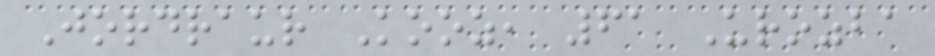Jordraur Kooz, 61 Urozba
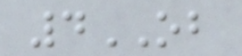4OB
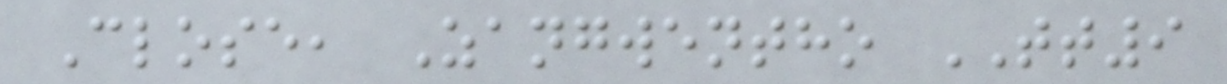Close, Zangwentho TT9
